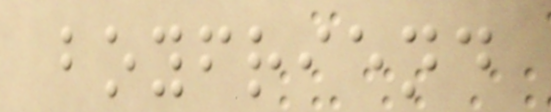boyfriend
